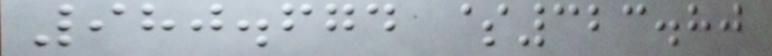980.674 $323.80
